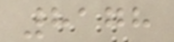8178
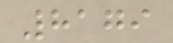8179
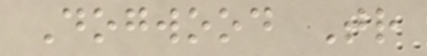Dogwood Tr
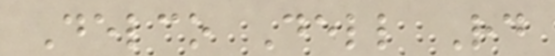Delco Dell Rd
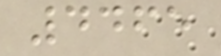4465
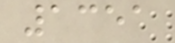1351
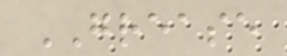GREASE
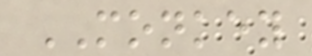MONKEY
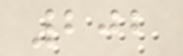202
